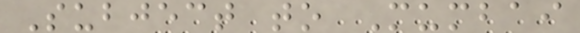Subject to Mumbai
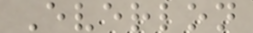Everlon
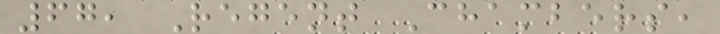67, Regent Chambers,
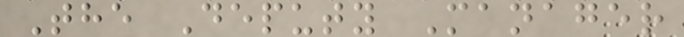The Deputy Manager
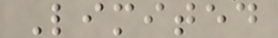Limited
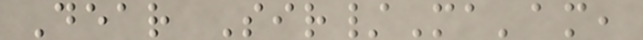Dear Sir/Ma'am,
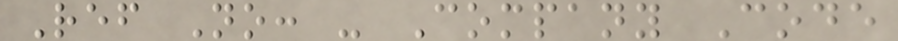Ref No: - Company Code
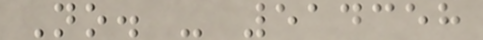No. - 514358
